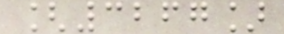[3267]
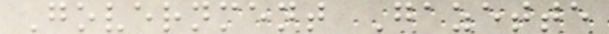Government Gazette
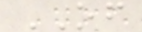OF
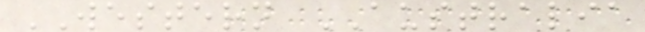WESTERN AUSTRALIA
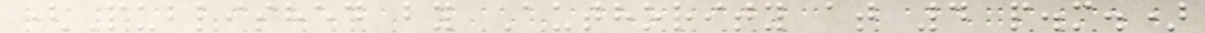(Published by Authority at 4 p.m.)
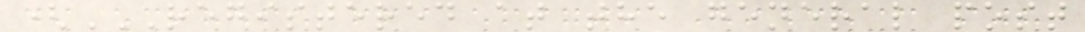(REGISTERED AT THE GENERAL POST
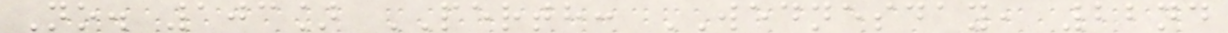No. 103] PERTH: WEDNESDAY, 22nd
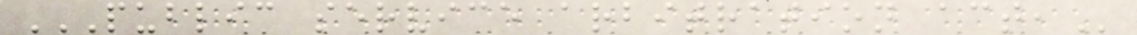PUBLIC SERVICE ARBITRATION ACT,
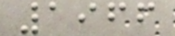1966
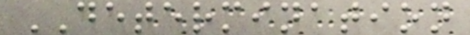DETERMINATION
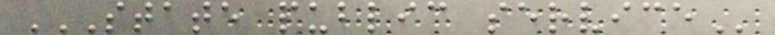STATE PUBLIC SERVICE
